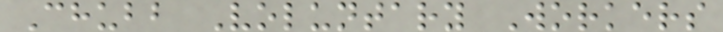Chubb Voluntary Workers
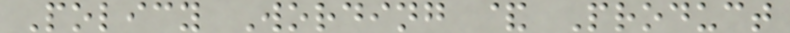Policy Wording & Product
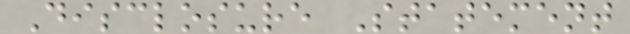Disclosure Statement
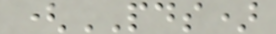(PDS)
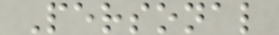Personal
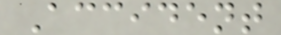Accident
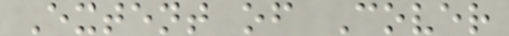Extent of Cover
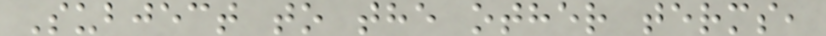Subject to the other terms,
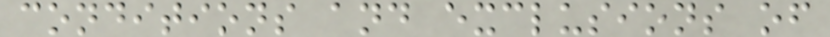conditions and exclusions of
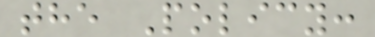the Policy:
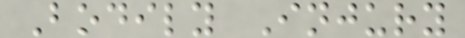Bodily Injury
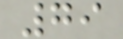79
